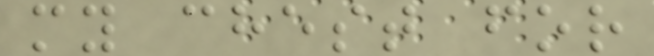my chest for
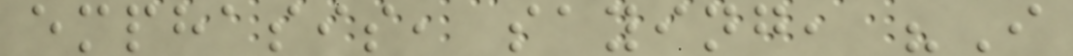emphasis, saying, "I
